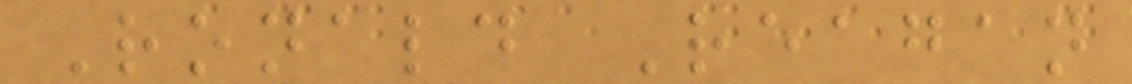Ronald Reagan
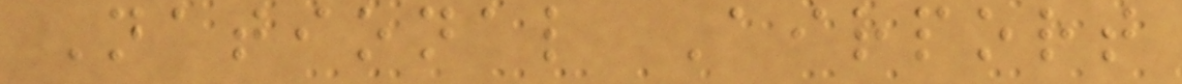National Airport
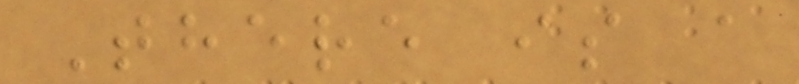There is a
